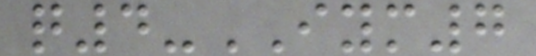q4-IYM7
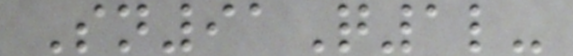Sn91Q1l-
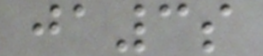ja3s
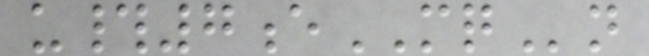u#7eMQn
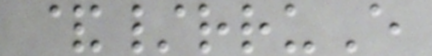&/rruE
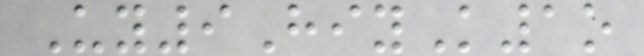Uy9HiyK1o
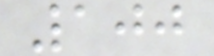100
